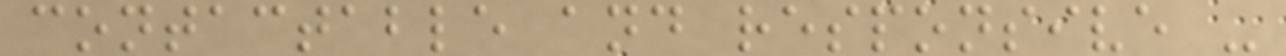contactable and responsive -
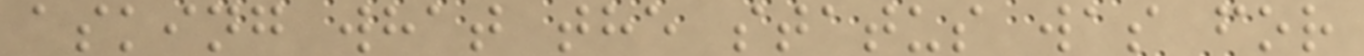asking what the status was for
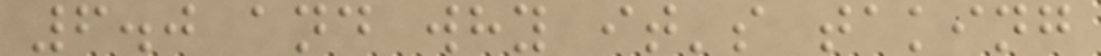6.0 and why it's taking
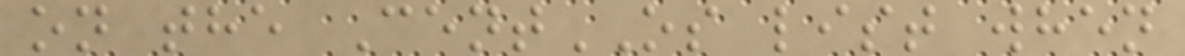on the CentOS list when
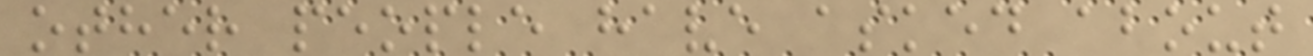other people have asked about
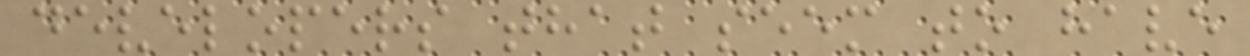developers that seem to have
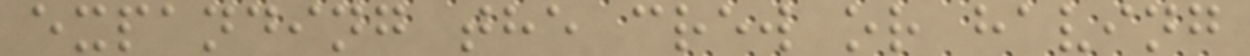expanding the crew or having
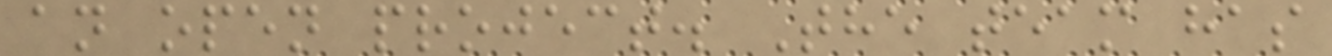an open project. The team has
